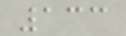133
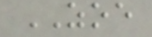ZOE
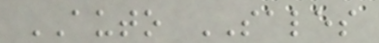AUTO SALES
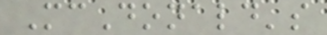McDonald's
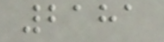2181
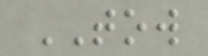TOW
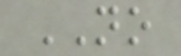NO
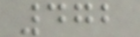472
